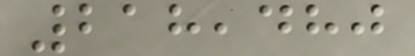218,480
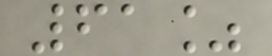61%
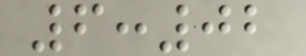6:02
